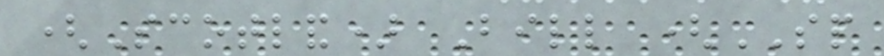(Scotland) Bill (SP
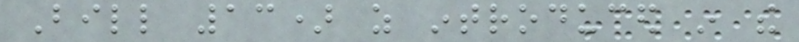Bill 13) as introduced in the
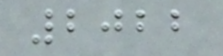2022
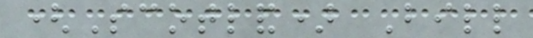(Scotland) Bill
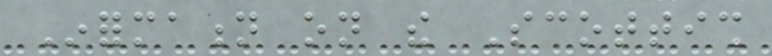Information on the Scottish
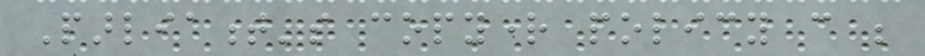Parliament's copyright policy can be
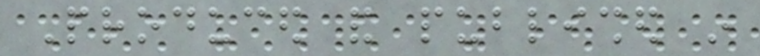Produced and published in
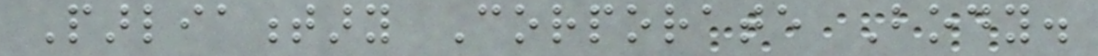Parliamentary Corporate Body.
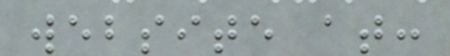website at:
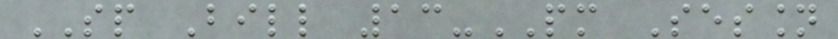SP Bill 13-PM Session
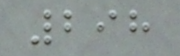298
